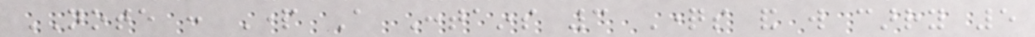NOTE : Part A Contains 3 Questions and will carry 5
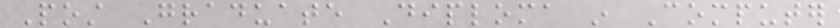Post Graduate Diploma in Computer
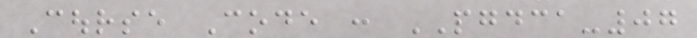Course Code : PGDCA-07
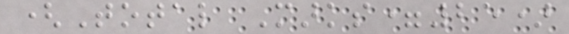(Total Marks=25)
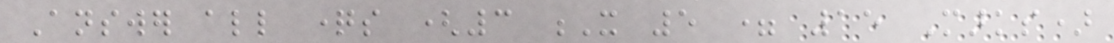Answer all questions (3 X 5 = 15 Marks)
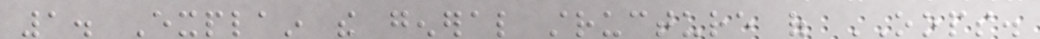1. Explain the general structure of OOPS.
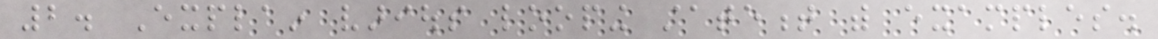2. Explain various looping statement with examples.
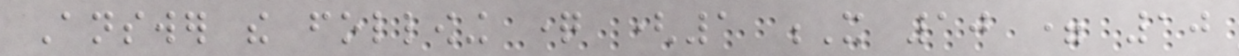Answer the following question (1 X 10 = 10
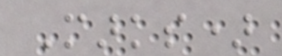Marks)
